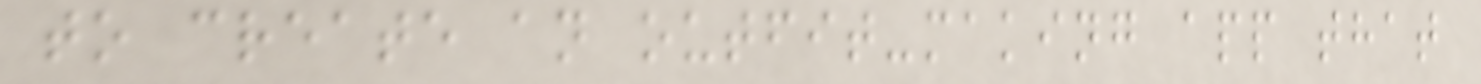to create an outfit-making app that
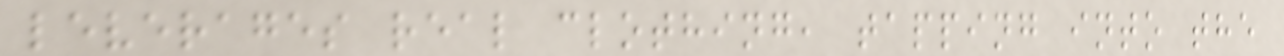leverages real clothing, tapping into the
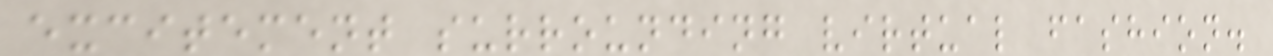excitement surrounding virtual fashion.
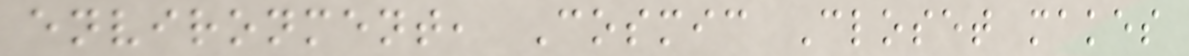environment, Cosmic Closet makes
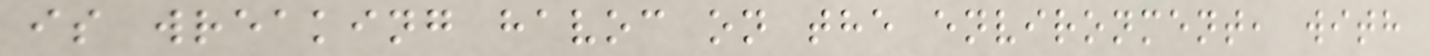is wreaking havoc on the environment, with
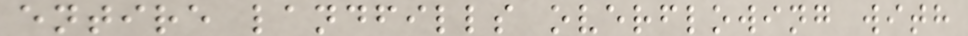entire landfills overflowing with
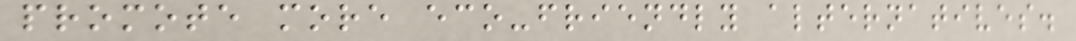promote more eco-friendly alternatives.
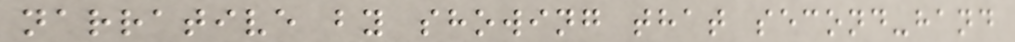narrative by showing that second-hand
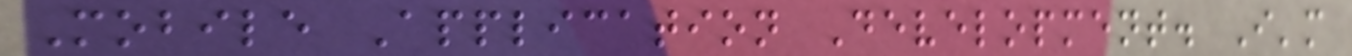Mobile Application Development. I'm
